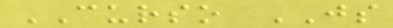CURSO JS
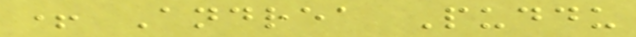+ Andrea Puddu
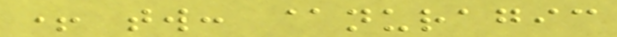+ tw: @nuragic
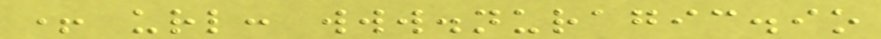+ url: www.nuragic.io
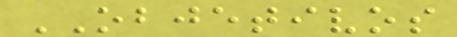OBJETIVOS
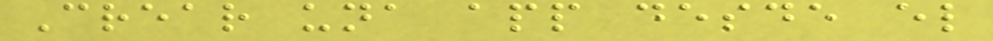Crear una app desde el
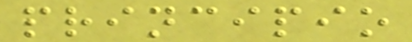principio
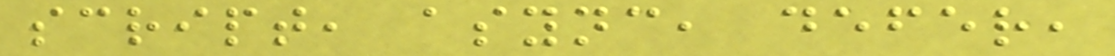script, async, defer,
